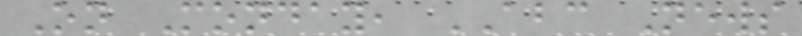On Monday, ABC News
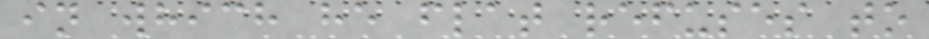in which he flat refuses to
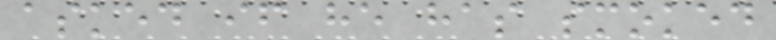asked if he has smoked
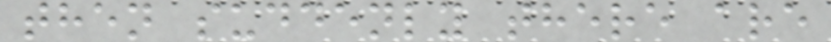then suddenly there are
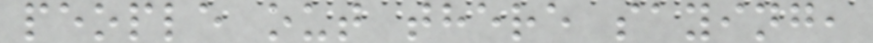people out there saying,
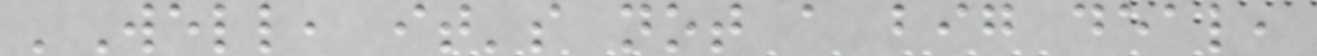'Well, it's not a big deal,
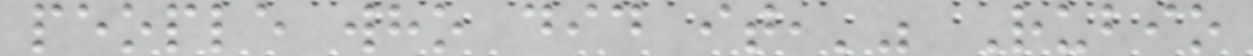people who did it,'" Rubio
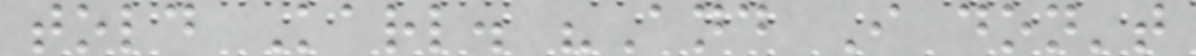told Karl. "And I don't
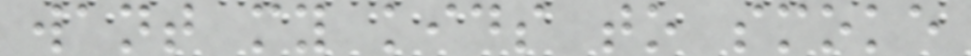want my kids to smoke
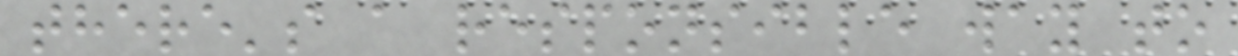there's a responsible way to
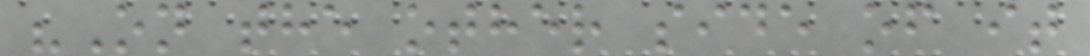"On the other side of it
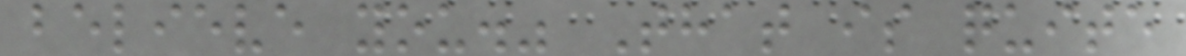believe you." That is quite
